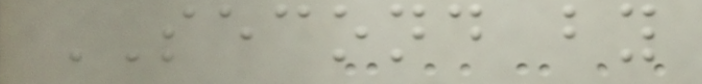SECOND by
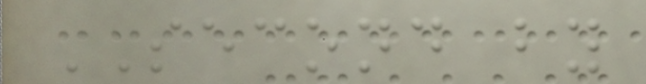SECOND by
